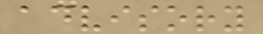advisory
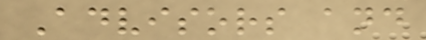Advisors and
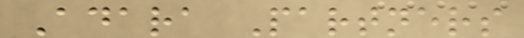Adara Partners
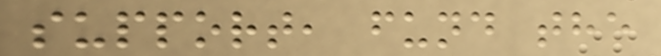support, fund the
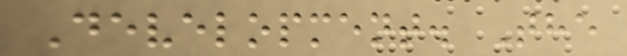Development. The
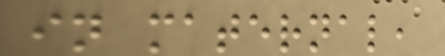in maternal,
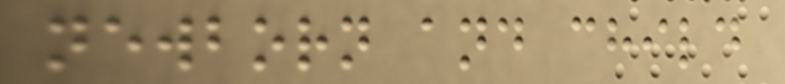newborn and child
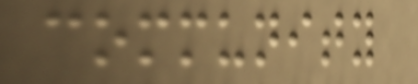community
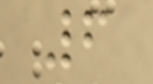6
